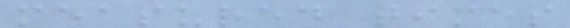measured times
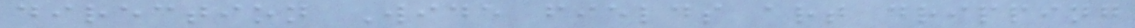direction Wide fields art dripping
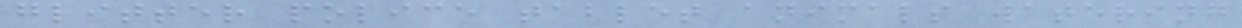glitter police tablet animals watering
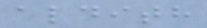aldith
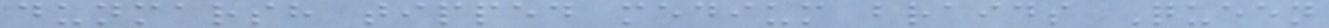dunmarsh tipped medium braids Queen
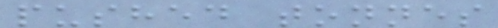pushed tonnes
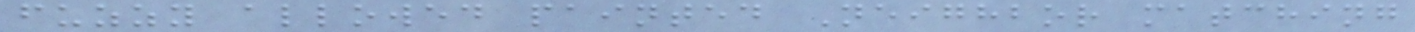fuzzy allowed painted Neighbor matching
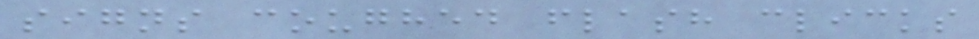signs coughed flash clicks
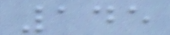145
